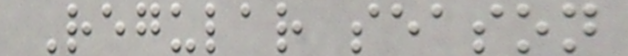Regular season
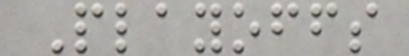Playoffs
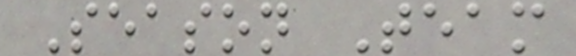Season Team
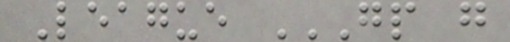League GP G
